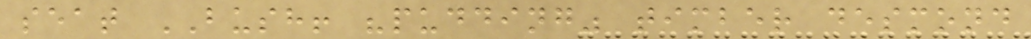seat BUSH! "pudding" timber desmond
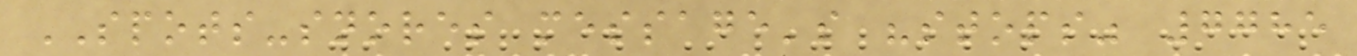SPOTS-snores message's "stops" 7785
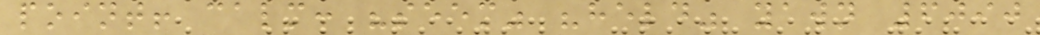point! calm: "seem" "held" yawn 6090
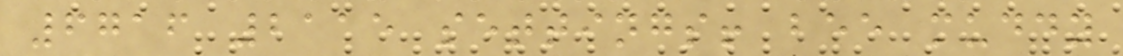6716 2115 settings! bee muddy
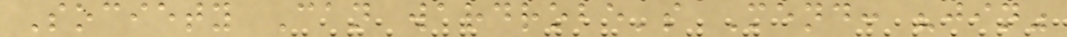Society Can wardrobe's Mend: "jin"
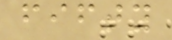fifty
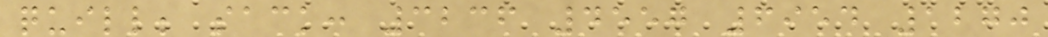quill; sack: 3236 4557 6954 1270
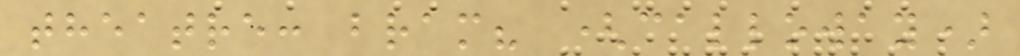theatre: bram? (calloway)
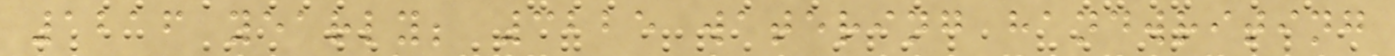1216 yearly; 3225 watering handwriting
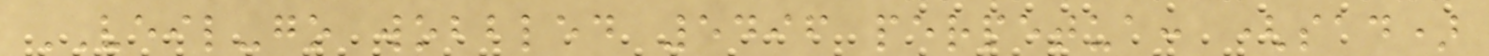VEIL-go wobbled 5496 perpetua: (sad)
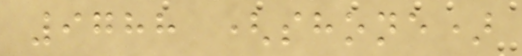9788 (shone)
